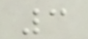3
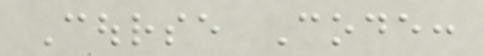Course Code:
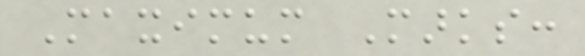Maximum Marks:
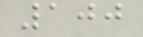100
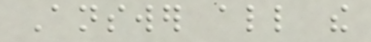Answer all the
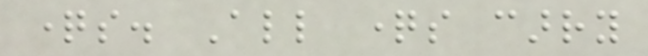questions. All questions carry
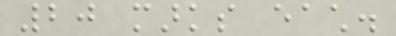20 marks each.
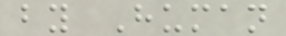by Human
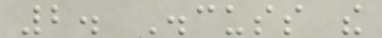2. Discuss the
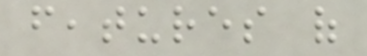features of
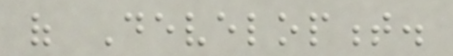of Development.
